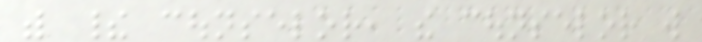with their counselor, the counselor will
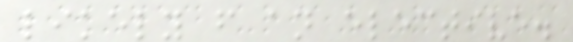likely from an elective.
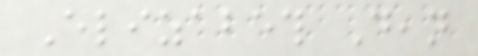Elizabeth Dean
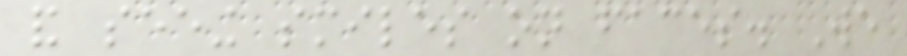and seeing smiles on faces. We
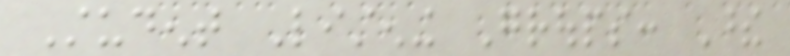Student Listening Groups: These
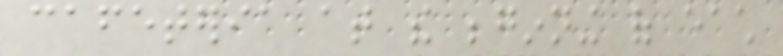cafeteria at the beginning of each
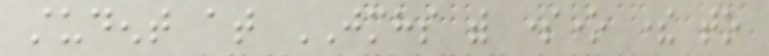student at JMHS with someone there to
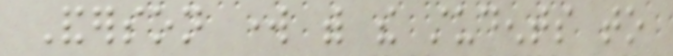Anderson work with the students to
